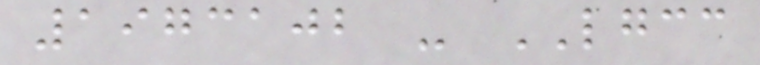1973102 - LGCC
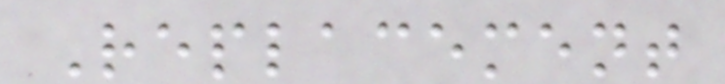Replacement
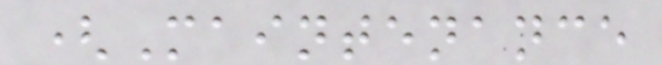(Maintenance
